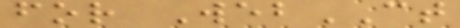for WebCT
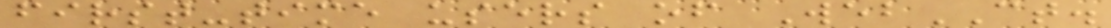first-time users of WebCT.
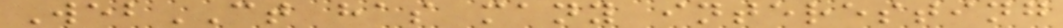WebCT has many interesting
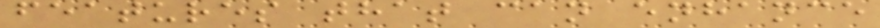features that can enhance
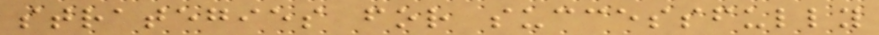strategies for successfully
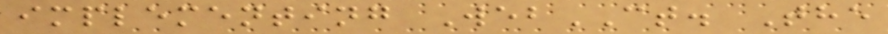implementing WebCT. The
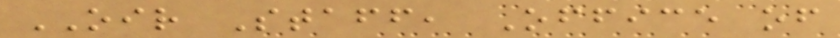OIR Staff, Office of
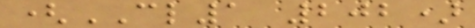(CL1 202)
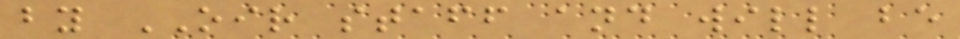by OIR staff and will be
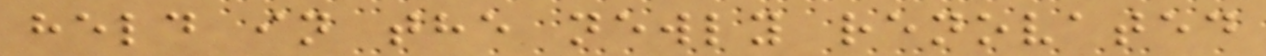held in the newly renovated
